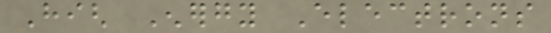High Energy Electrons
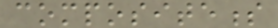compositeness
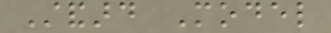Standard Model
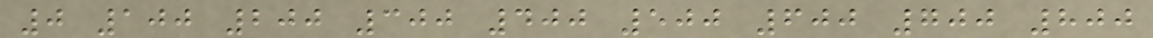0 100 200 300 400 500 600 700 800
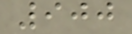900
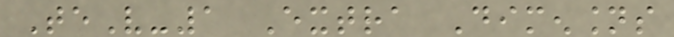TeV-1 Extra Dimensions
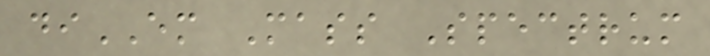diEM Mass Spectrum
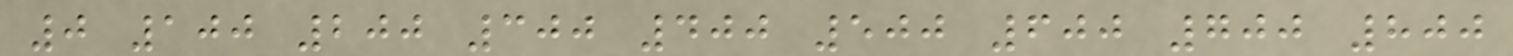0 100 200 300 400 500 600 700 800
